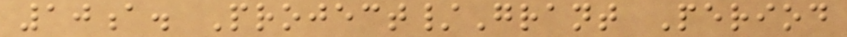10a. Project/Grant Period
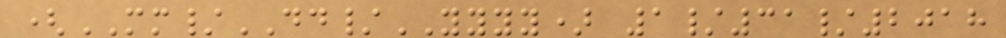(MM/DD/YYYY) 1/31/2018
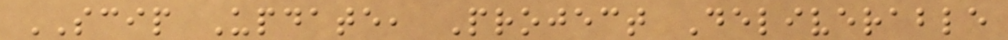SCIP Update, Project Deliverable
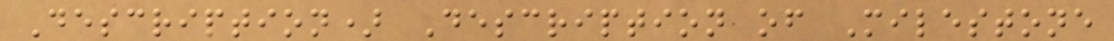Description) Description of Milestone
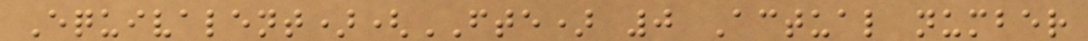Equivalent)(FTE) 0 Actual number
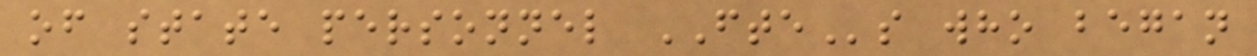of state personnel FTEs who began
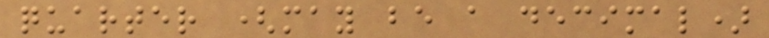quarter (may be a decimal)
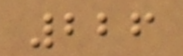226
